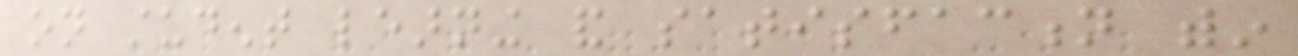on student learning and satisfaction within
